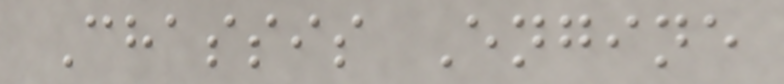Chassis Engine
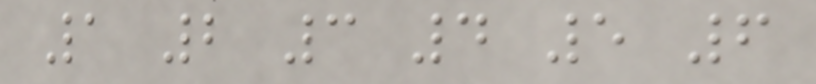1 2 3 4 5 6
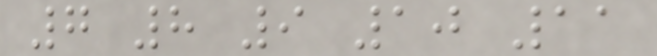7 8 9 10 11
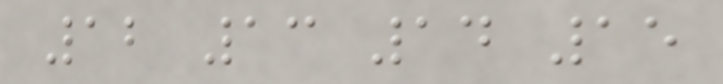12 13 14 15
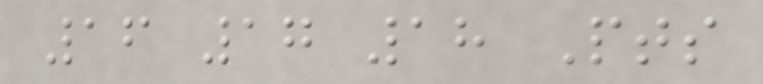16 17 18 Pts
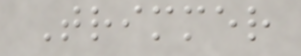Trimmer
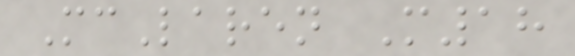McLaren M18
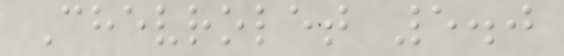Chevrolet 5.0
